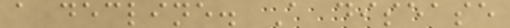a decline. A disease
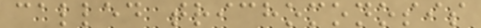called trichomonosis
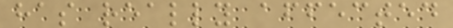has really affected
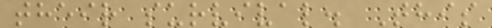their survival. This
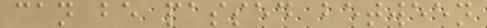can be passed between
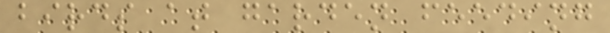birds at garden feeding
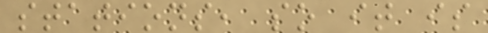stations, so it is
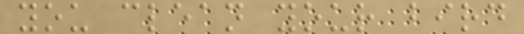you clean your bird
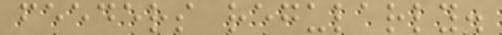feeders regularly.
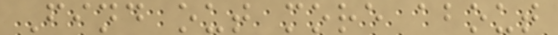Find out more about
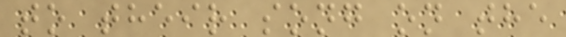to their song on the
